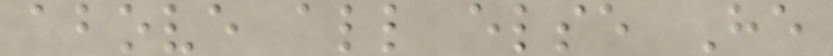above all else He
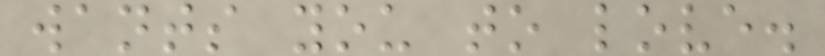wants you to love.
